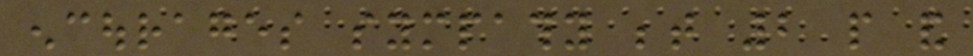encourages sympathy between 2 people and
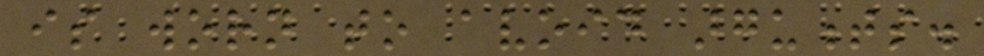is worn to avoid arguments.
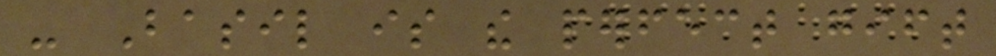- Basil is the perfect gift
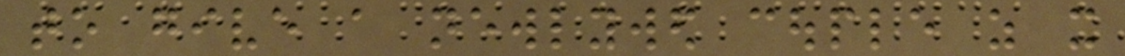to give a newlywed couple as it
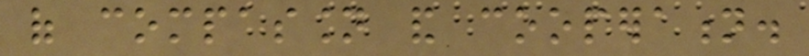of compassion and cooperation.
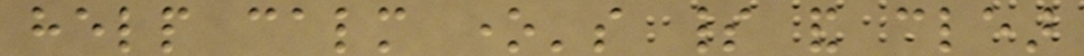help calm one's spirit and clear
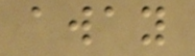away
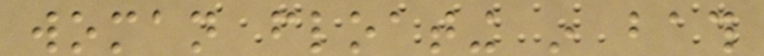woman floating in bath
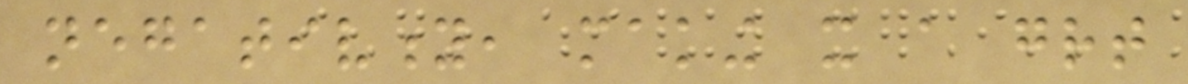negativity, making it a great
